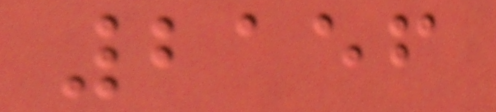2156
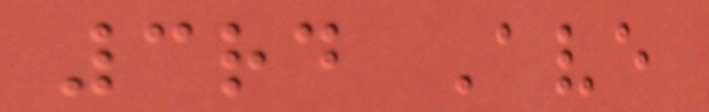3rd Ave
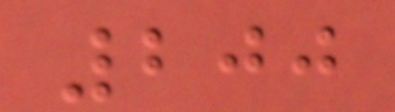200
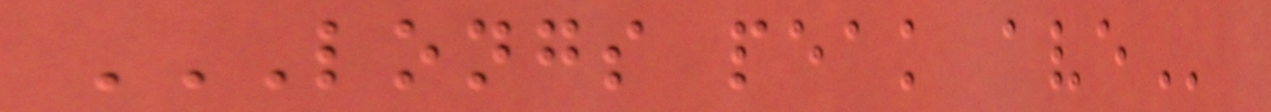LONGS PEAK AVE
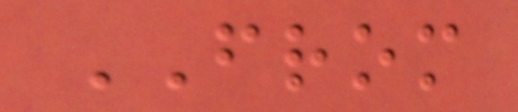FROM
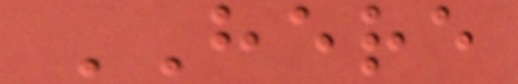HERE
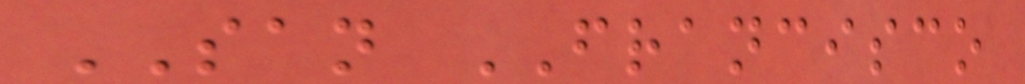SAN FRANCISCO
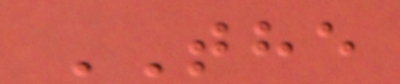THE
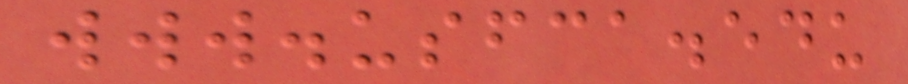www.usfca.edu
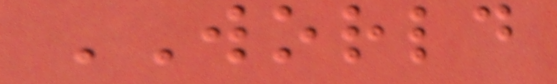WORLD
